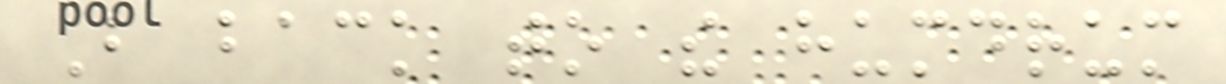But back to the humdrum
